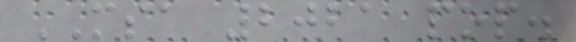MSA 2021 pop.
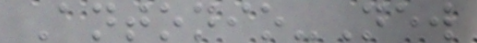Antonio-New
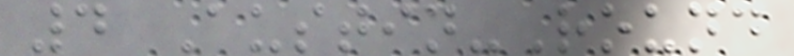4 Austin-Round
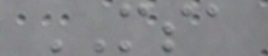MSA
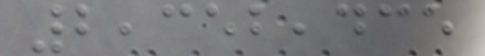2,352,435
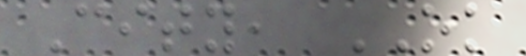City, OK
